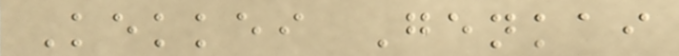Kekkei Genkai
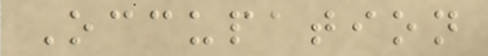Occupation
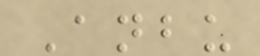Anbu
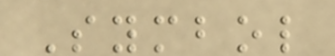Symbol
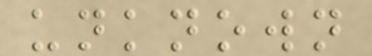unknown
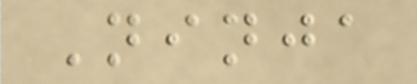Ninja
